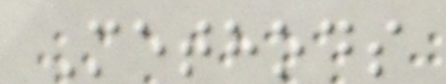Methods
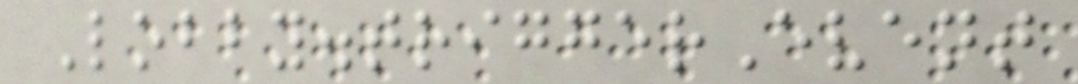Lobby.triggerEvent
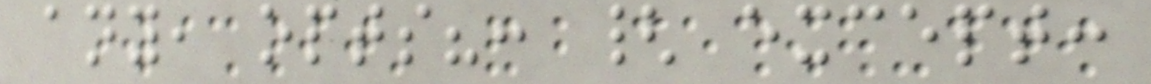any, opts?: { except:
